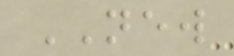NEW
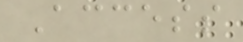Access
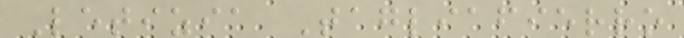Letizia Tagliafierro
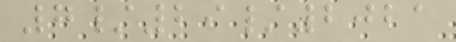7/29/2021
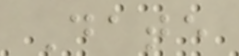Date
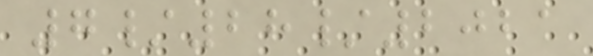7/28/2021
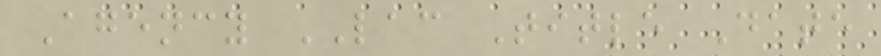Agency LAC Title Date
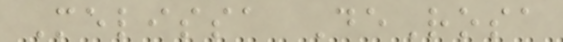Melissa DeRosa
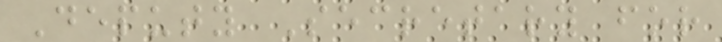Deputy Secretary for
